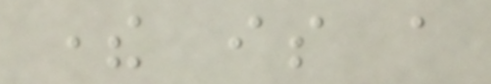there is a
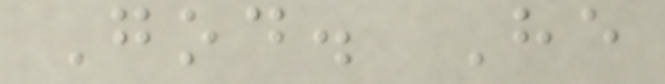God. He
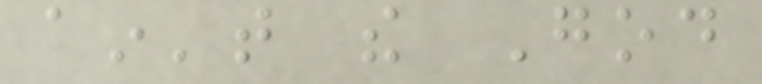ain't the God
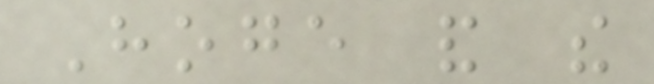Hoge and the
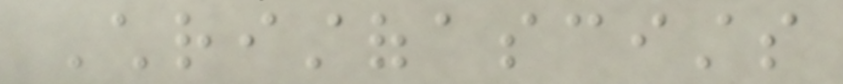Christofascists
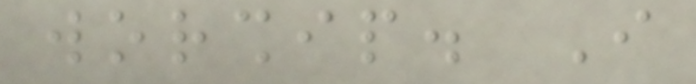worship. I
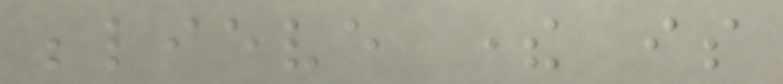believe there is
